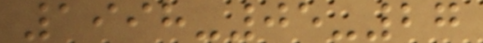1998-05-27
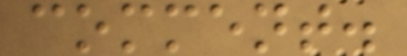comment.
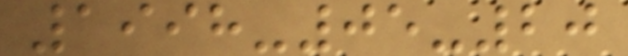1998-05-20
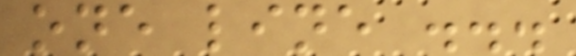one line ...
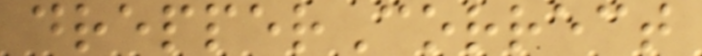drepperCorrect
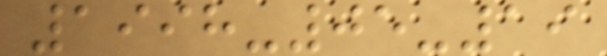1998-05-19
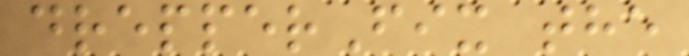drepperFix the
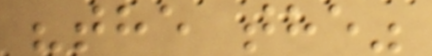"the the"
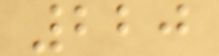220
